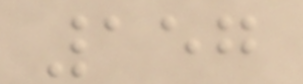157
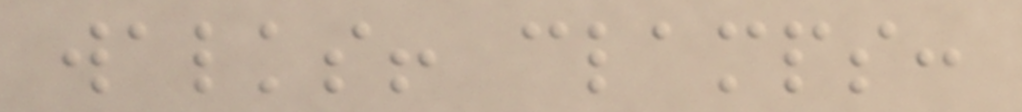walks! clamps:
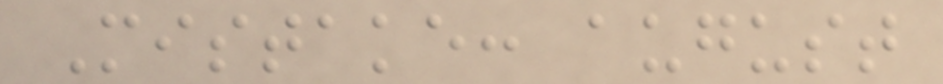Mistake: august
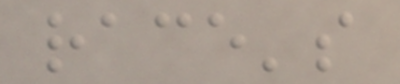race's
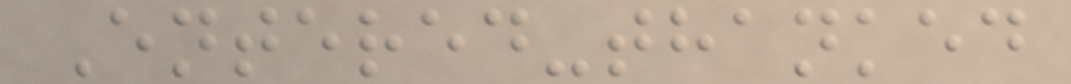Entered-thanked
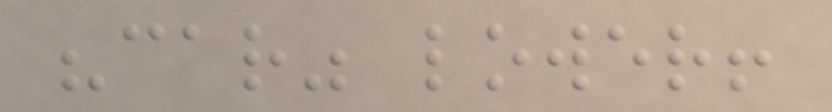"car" lower!
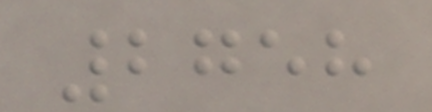2758
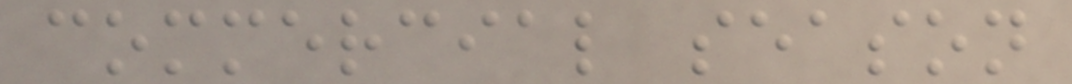commercial season
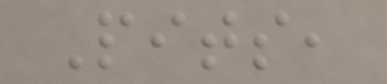Pits,
